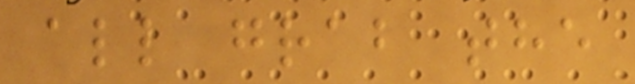all grab the
